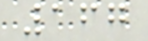167
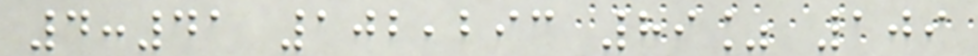4:41 102,293 89% 109
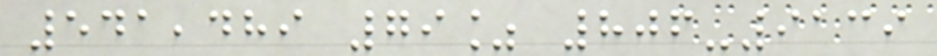541,489 79% 806-9139
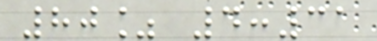80% 4:31
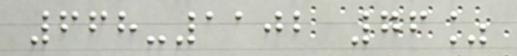668-1102 76%
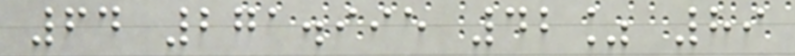64 271.995 42% 89
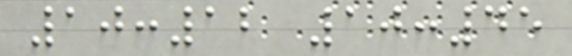10:12 10:45
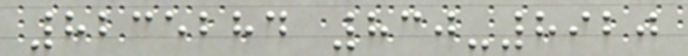8235284 830-8920
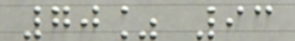70% 93
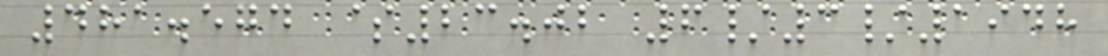481.574 $23.02 6/3/1948
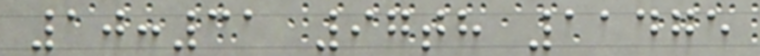10:31 97th 11475
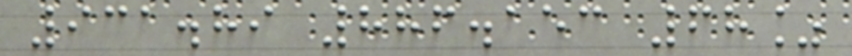931.89 886.153 68%
